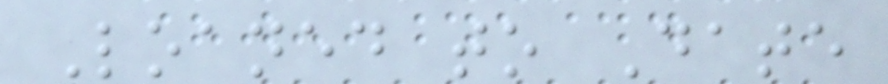Loaned to Date
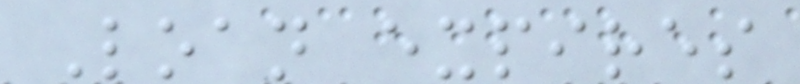Loan expires
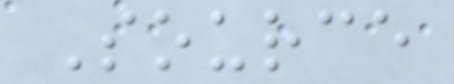Source
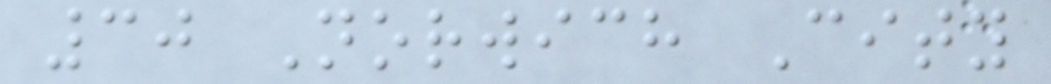30 Norwich City
